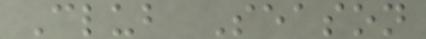Club Season
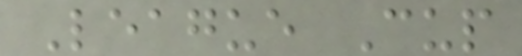League Cup
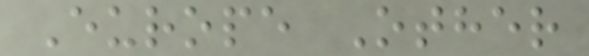Europe Other
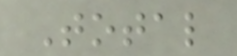Total
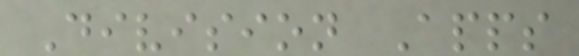Division Apps
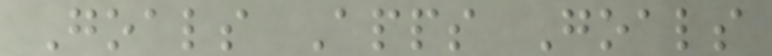Goals Apps Goals
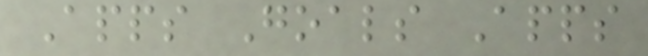Apps Goals Apps
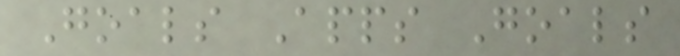Goals Apps Goals
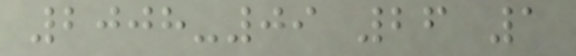2008-09 26 1
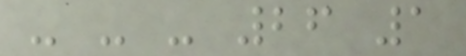- - - 26 1
